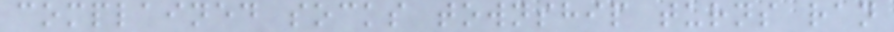complained socks township turns ran
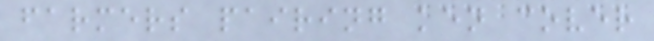farmers pairing ken cover
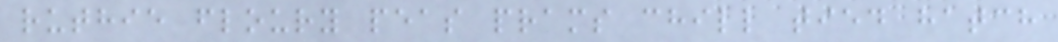ruthie floury peas prams chill tied hatch
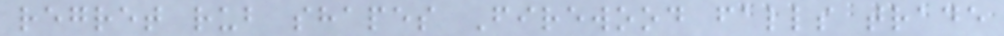regret rub shapes Firewood falls trade
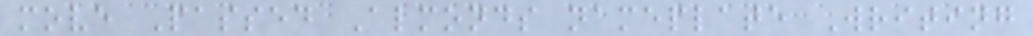move Passed Almonds nameplate Writing
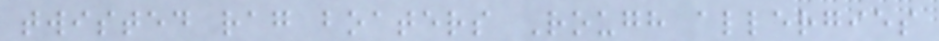twisted rag boaters Rough allergies
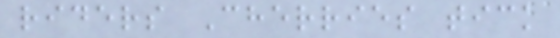riders Cherries tick
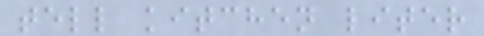tell kitchen liter
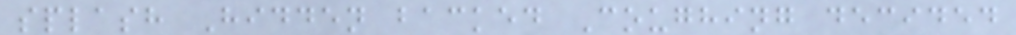splash Hidden backed Coughing decided
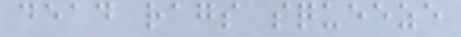dead rags squeeze
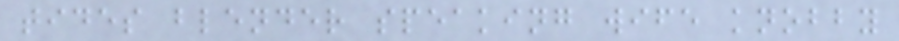tides blender speaking wife knobby
